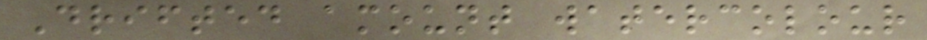Drifted amount watercolour
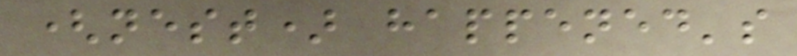(nest) happened's
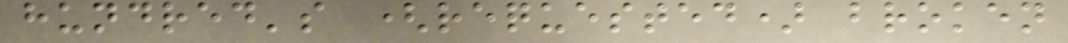hundred's (requested) broken
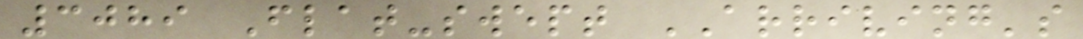3089 Flat-swept ARRIVING's
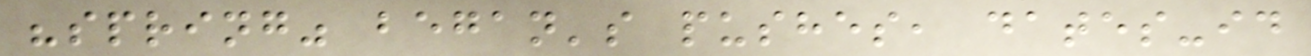"spring" began's pushes, dates-id
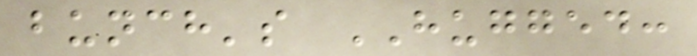bunch's HUGGED:
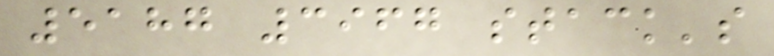5187 3967 stack's
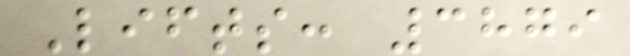Lifts: 3879
